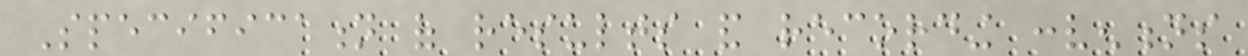Specification of results and recording conventions
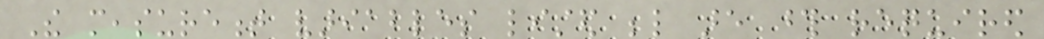The measurement variables listed below are those required
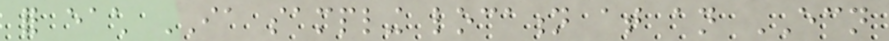for each IA sampling location at an ECN
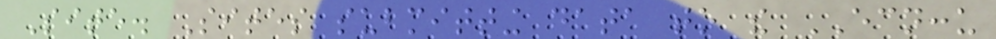Site. Sites submitting data to the ECNCCU
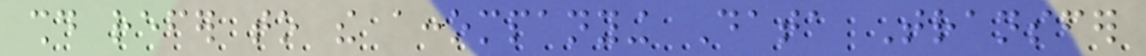should refer to the accompanying Data Transfer
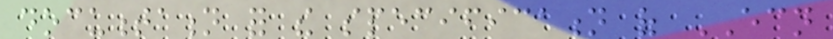documentation for the specification of ECN
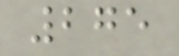275
